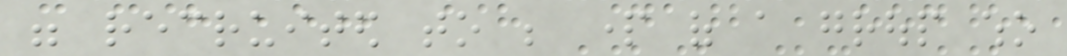were recruited to be part of a group who
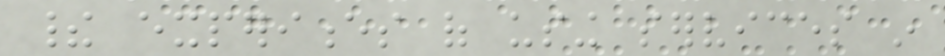their experiences of using services in
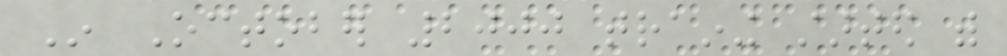In October 2000 training started with
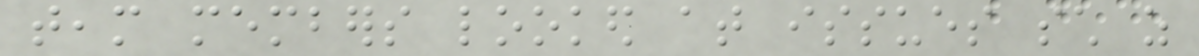team members looked at issues such as
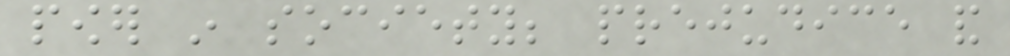power in society; prejudice and
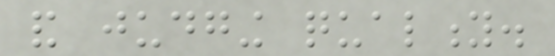and judging quality.
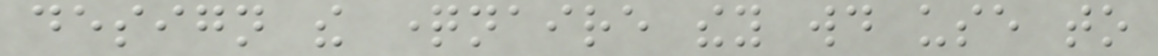design the questionnaire they would use to
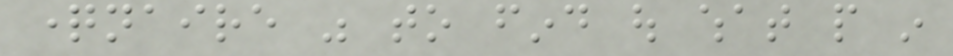questionnaire was to find out what people in
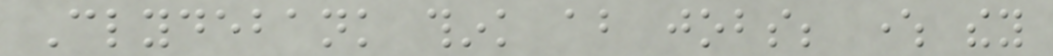Clydebank think about jobs; where they
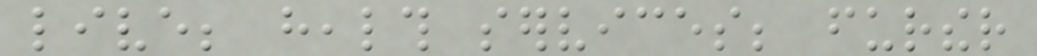live; health services; further
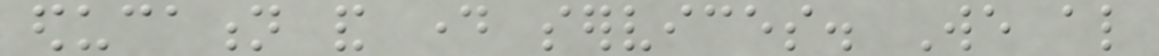education and day services. We also
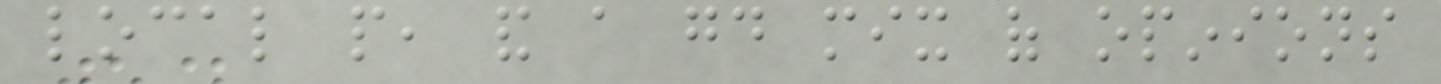local people, and a good mix of opinions
